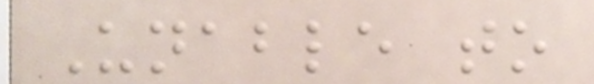Unable to
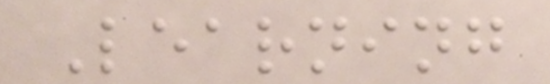Learning
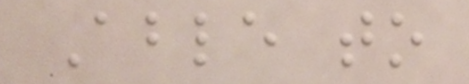Able to
